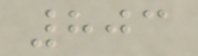803
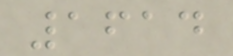1614
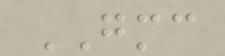GMC
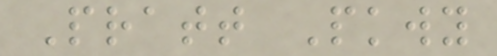Pratt Pkwy
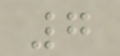7
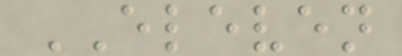ELEVEN
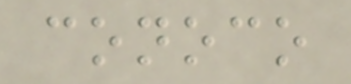conoco
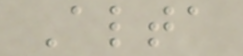Alta
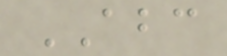ABC
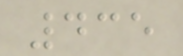435
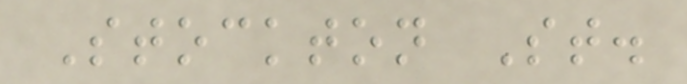Stockton St.
